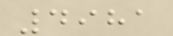4981
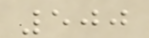500
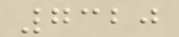7320
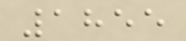1855
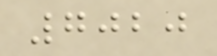7020
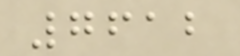7612
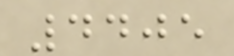4405
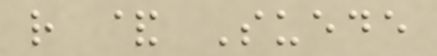r & Suede
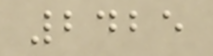2425
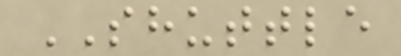SHUTTLE
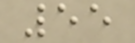55
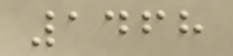1468
